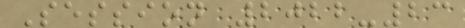Session 2022-23
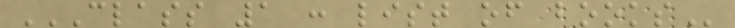CLASS 1 : LIST OF BOOKS
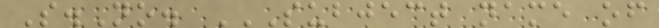S.No. SUBJECT NAME OF
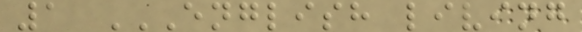1 ENGLISH LIVING
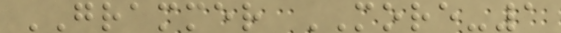GRAMMER MORE-1
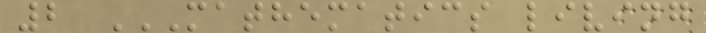2 MATHEMATICS LIVING
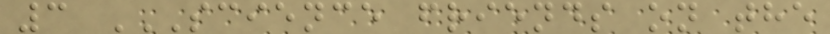3 SCIENCE FRIENDS ON THE
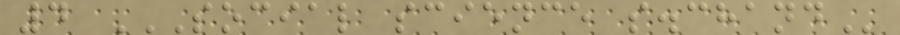4 SOCIAL SCIENCE S.CHAND
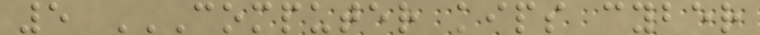5 COMPUTER KIPS CYBER
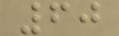60
